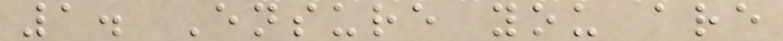1. Ensure you are
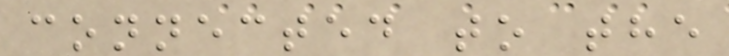connected to the
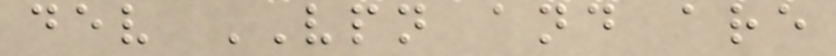dev VPN and are
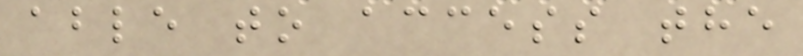able to access the
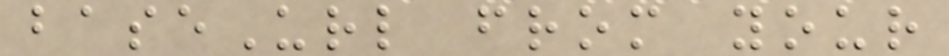baseUrl from your
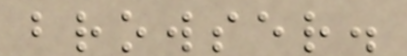browser.
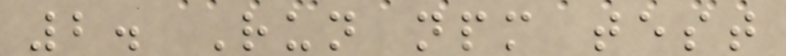2. Run npm test
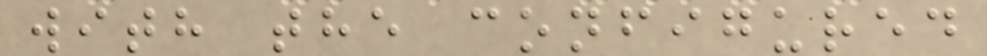with the configured
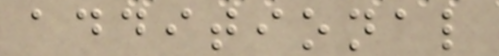additional
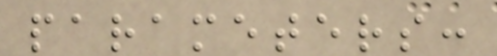parameters:
